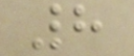8
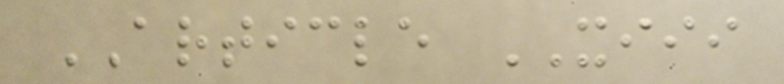ARTICLE XIII
